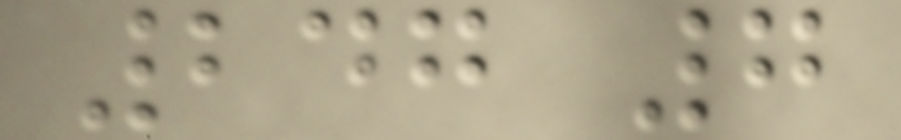247 7
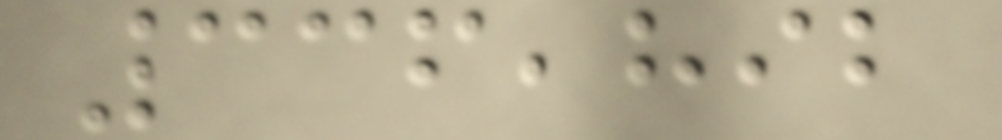336,892
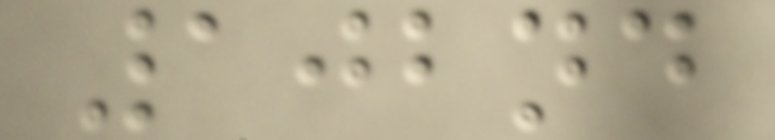102nd
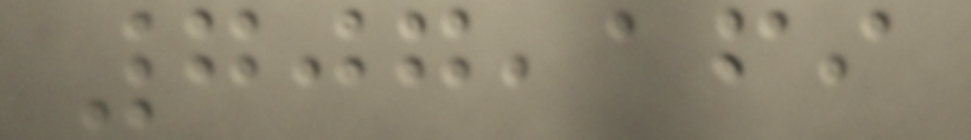707,169
